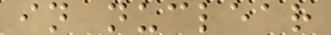in nuclear
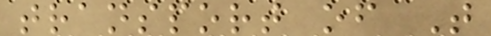transport of T
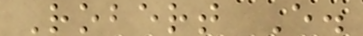Robert E.
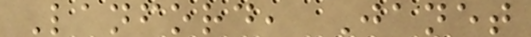Lanford, Janet
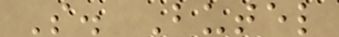S. Butel
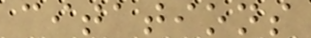citations
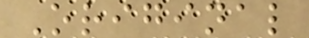Original
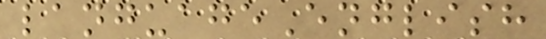languageEnglish
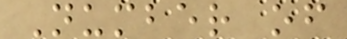Number of
